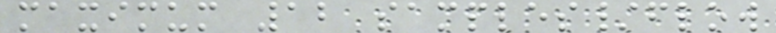maximum 12 samples/flow
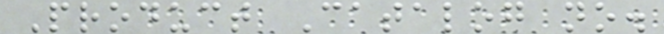Product Catalog no.
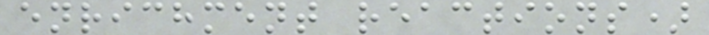enrichment reactions)
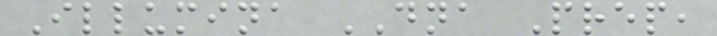Illumina DNA Prep,
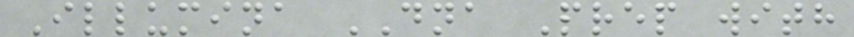Illumina DNA Prep with
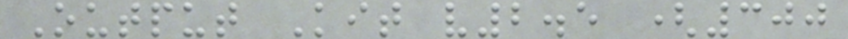Output Kit v2.5 (300
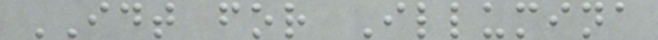IDT for Illumina
